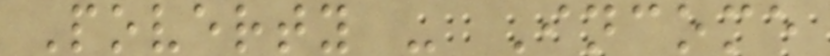Poverty - Income
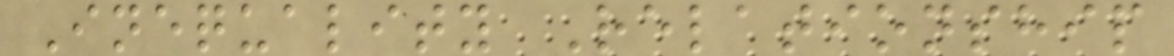Inequality Relationship
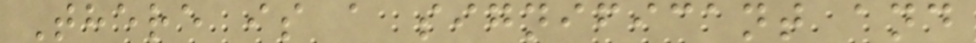There is a significant and
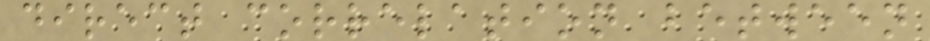direct correlation between
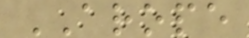AROPE
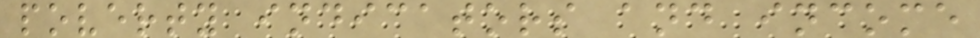poverty indicators and income
